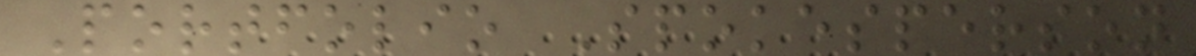Portfolio Spokesperson
